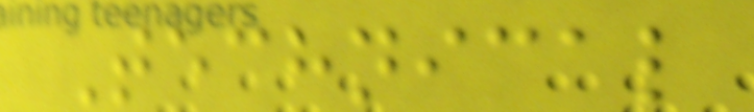Technical
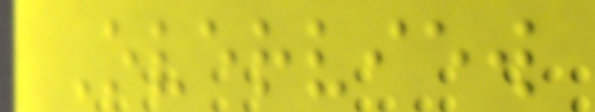Overview
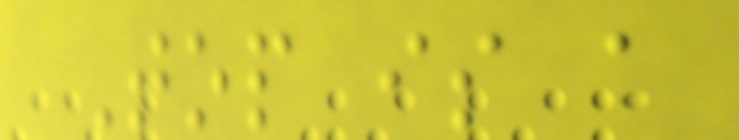Top is a
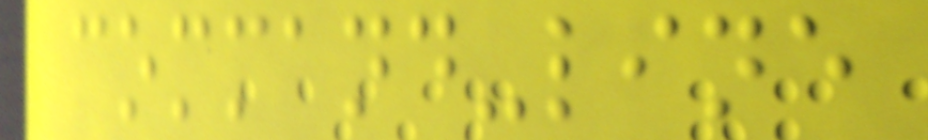command-line
